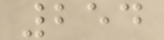254
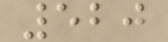520
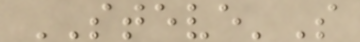STEVE'S
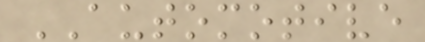AUTOMOTIVE
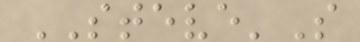STEVE'S
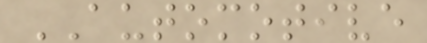AUTOMOTIVE
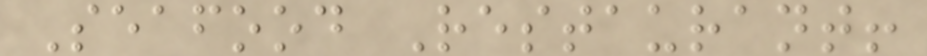Seafood Restaurant!
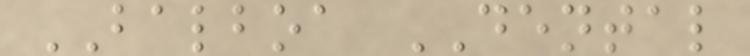BALBOA DENTAL
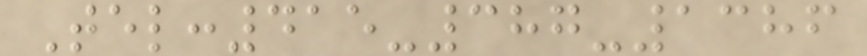Tel:415-387-1386
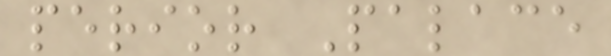perior Palace
